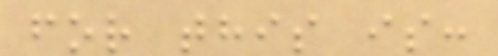for this is:
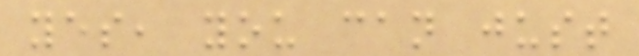yes, you can just
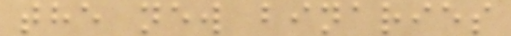the new binaries
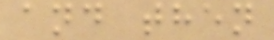and then
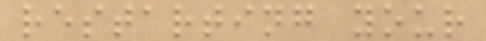restarting your
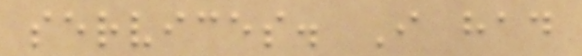services. I had
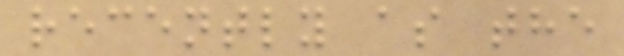recently as the
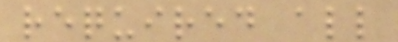required all
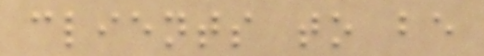clients to be
